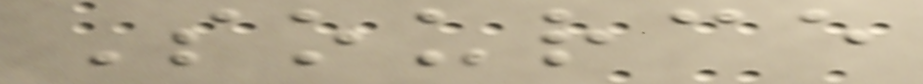Source
